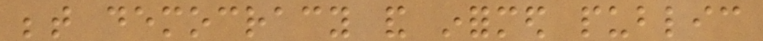between democracy and informed public
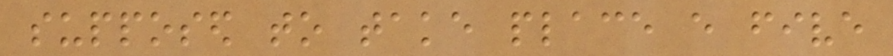supposed to take place every five
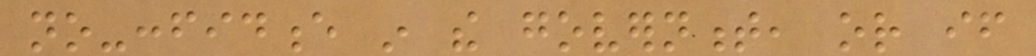no-confidence in the government, or if
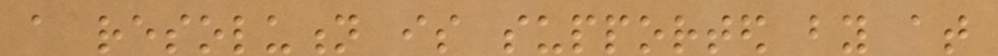a resolution is supported by at
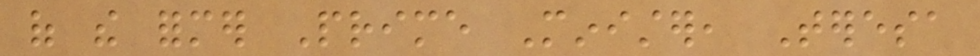of the former Prime Minister, Teresa
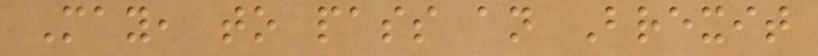May, to pass an Brexit
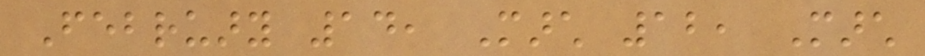February 14, March 12, March
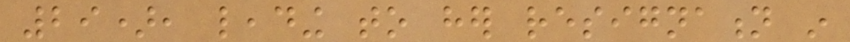29), leading to her resignation in
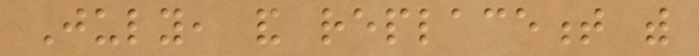July, and replacement with
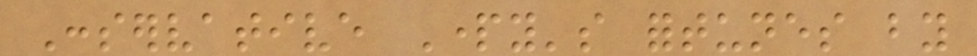Conservative Party's fortunes by
